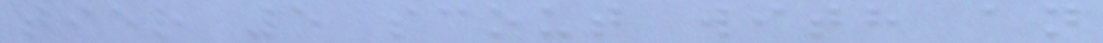tier 5 scout with an
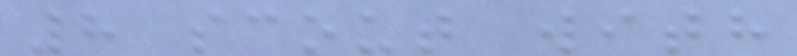8 scout with
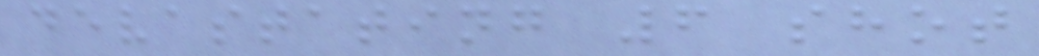devastating 6 shot
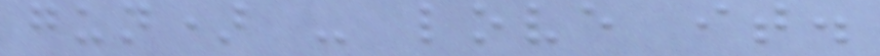gun) - love it.
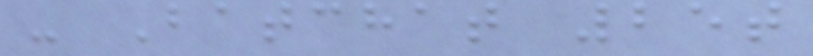- Batchat 25t
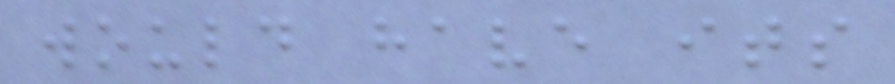would have its
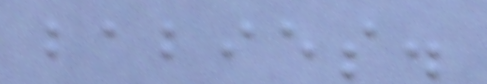babies.
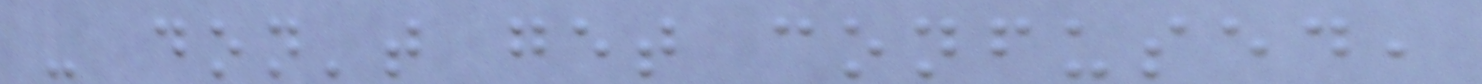- don't get confused,
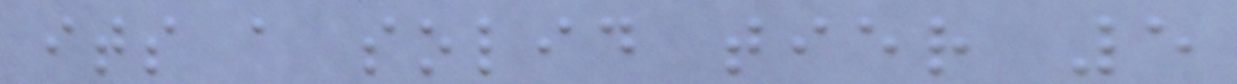its a solid tier 5
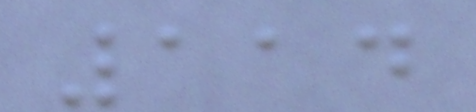114
